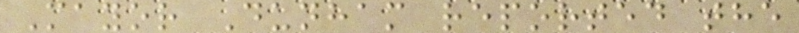Mayor Dunham reported the
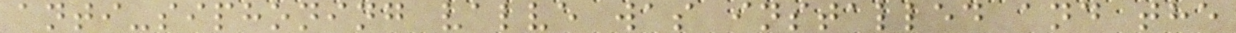anti-siphoning valve was installed and the
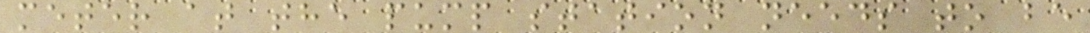meter at the pump station needs to be
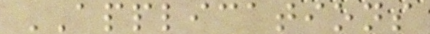APPLICATIONS
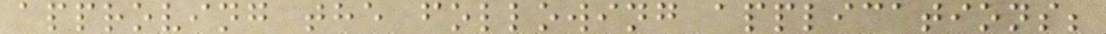approving the following applications;
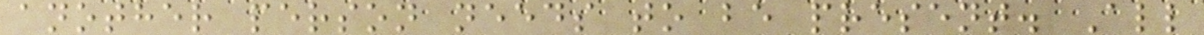another person needs to be present. All
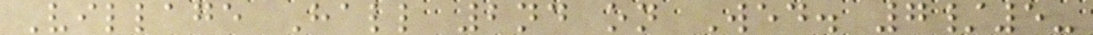Village Hall 2nd on Wed. 7/5-
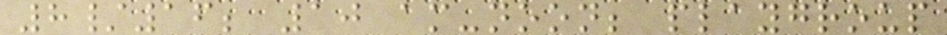8/16; 10 am-noon; playgroup
